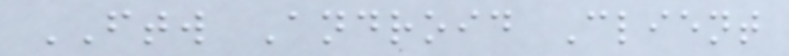FTW Android Client
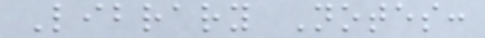Library Notes:
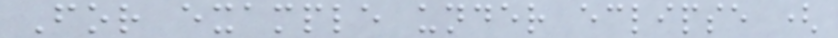For example under eclipse (
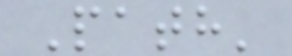Path'
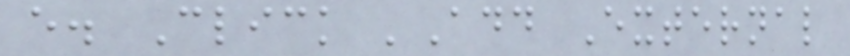e. Click 'Add External
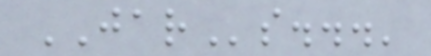JARs...'
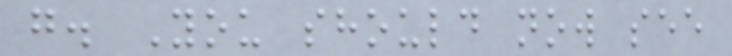g. You should now see
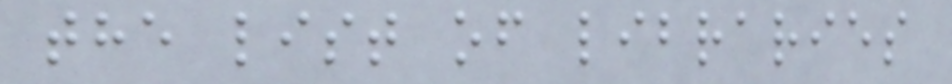the list of libraries
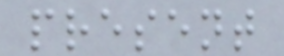present
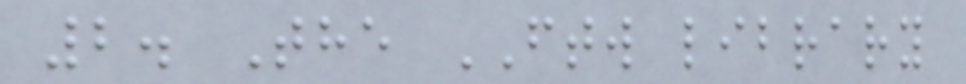2. The FTW library
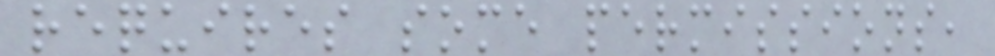requires some permissions,
